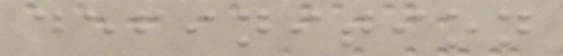definition
